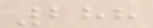288
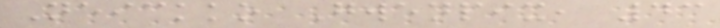Neickko Gwenpix, 43
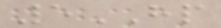5HP
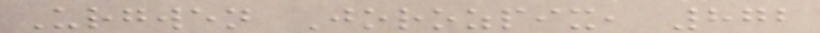Urgwen Jorozpix, 872
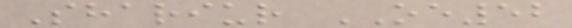Shariur OE52
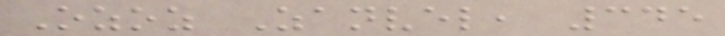Ozoz Zanvel, 345
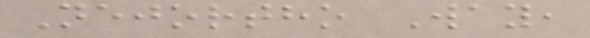Nejortho Way,
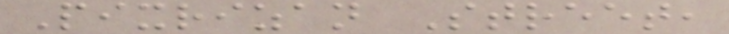Pixrizan Street,
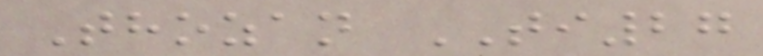Thozan TI27
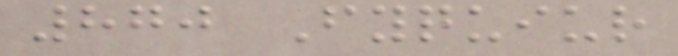870 Fyquiur
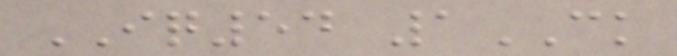IQ54 1CK
